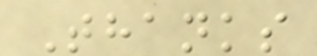Thanks
